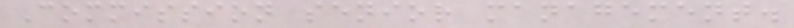Commission senior management.
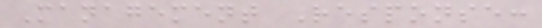Management Response:
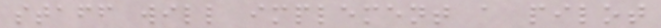staff will implement a pilot
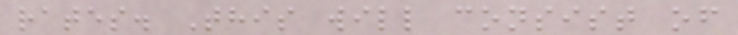rates. This will consist of
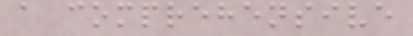a comprehensive
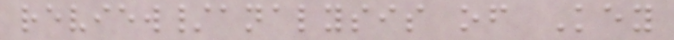review/analysis of Key
